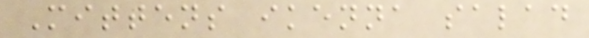Mittens ikenna salad
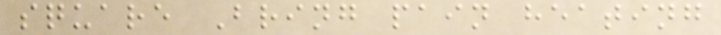square Bring pain heating
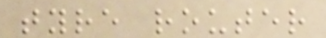tyre router
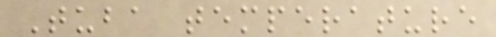Tuba temperature
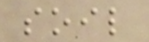soil
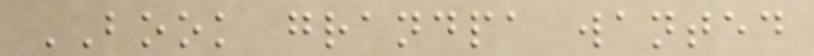BOOK grandpa wanted
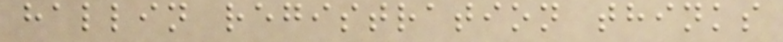hallin registration thinks
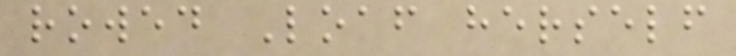rowed Loaf herself
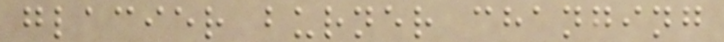glacier burner changing
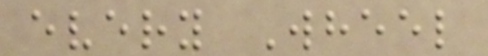every Wheel
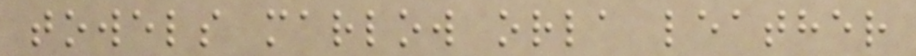towels marlow orla leather
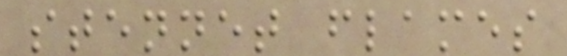stennet flames
